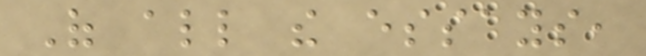Of all the essays,
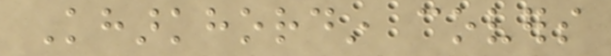Kharkhordin covers
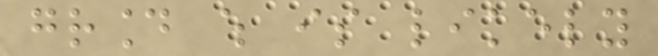ground which is likely
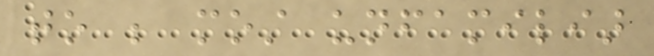to be most unfamiliar
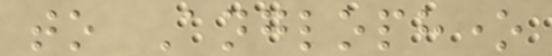to Anglophone
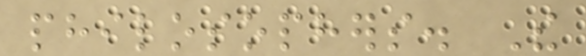philosophers. The
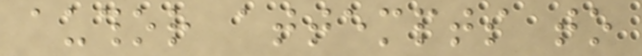author attempts to
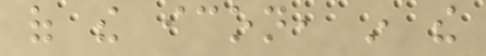of the icon, in the
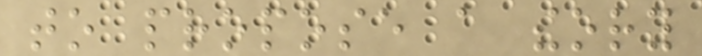to propose a theory
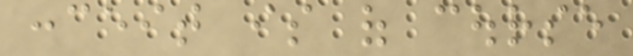conceit is of course
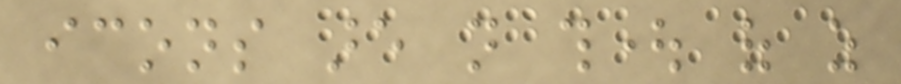icons are not thought of as
